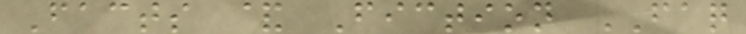Facts & Fiction FAQ
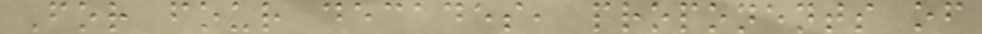For four decades, proponents of
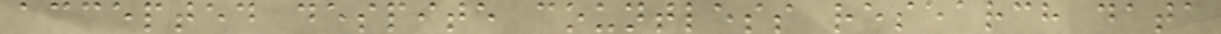accepted despite countless research data
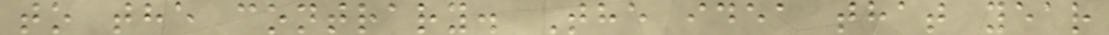to the contrary. The idea that year
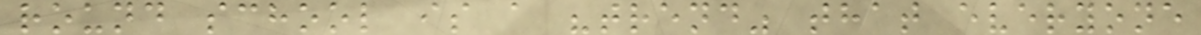round school is a "trend" that everyone
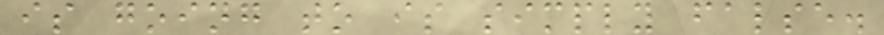is going to is simply false.
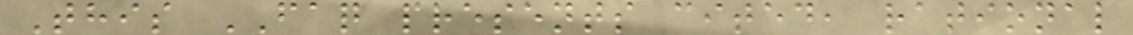This FAQ presents cited, rational
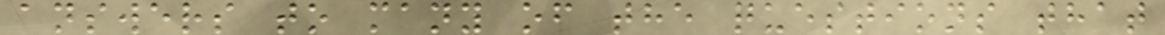answers to many of the questions that
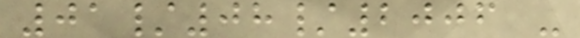01/08/2006 -
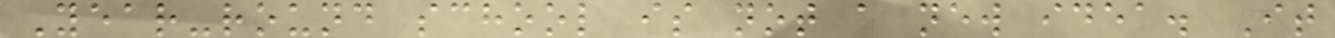Year-round school is not a new idea. It
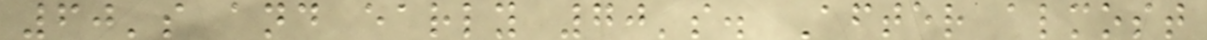60's and early 70's. After almost
